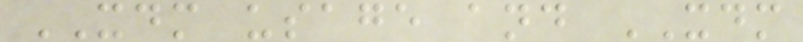XDM usage and XDM
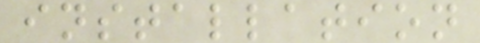installation
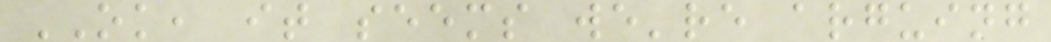OK, it seems we're arguing
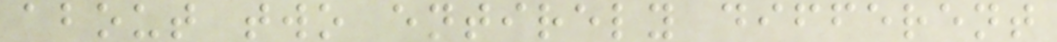about two entirely different
